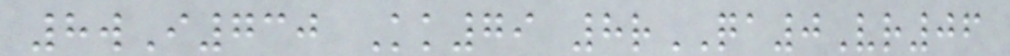8wI730 Kk79 8rQA0Vr06
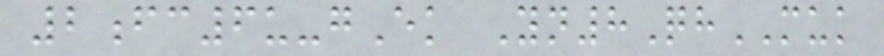2fc6u-gEk Yn8QhMUK
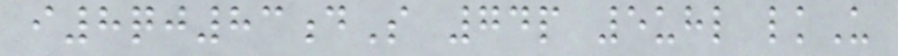i8qj83dS 74p 5uhl lkU
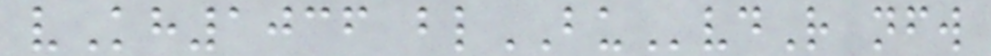vKh1036 blBUvdR nfw
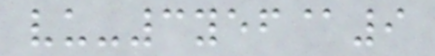vu-3yef@9
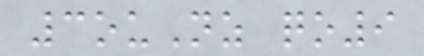3ouNz qo9
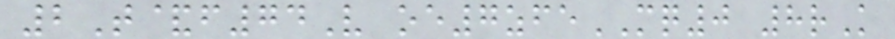2T&f74V oe7zfeMQ0 8rK
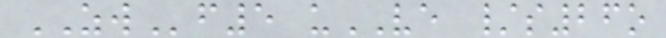ZWf5 uVE /s26o
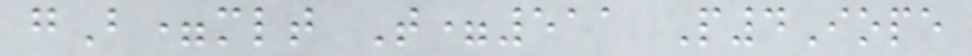gB=mlt T=511 P4Iope
